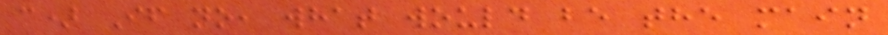c) If no, what would be the main
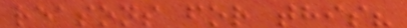reasons for this?
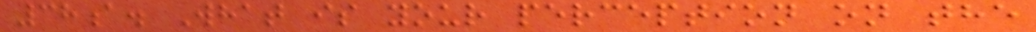38a. What is your perception on the
